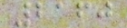2160
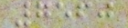7560
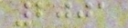2001
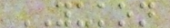YUKON
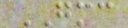GMC
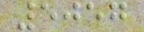5057
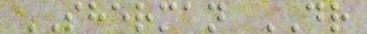SHERMAN DR
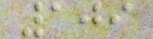109
